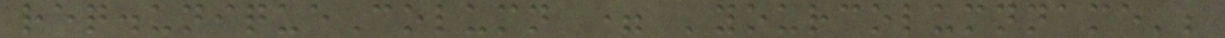req.uniqueColumn = 'yourcolumnname';
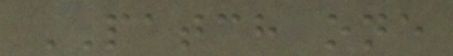PATCH one
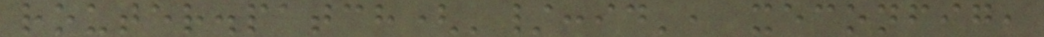router.patch('/:id', xeconfig,
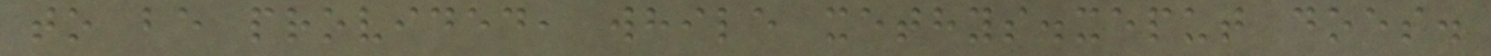to be provided, while xethys.xeput does.
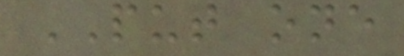PUT one
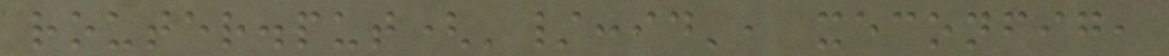router.put('/:id', xeconfig,
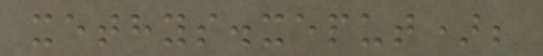xethys.xeput);
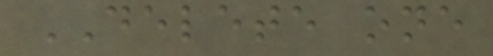DELETE one
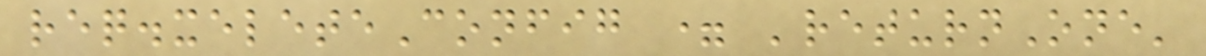req.xeleteConfig = 'returnOne'
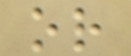or
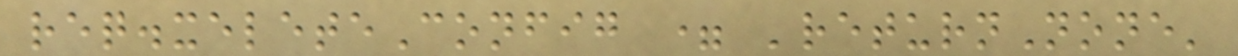req.xeleteConfig = 'returnNone'
